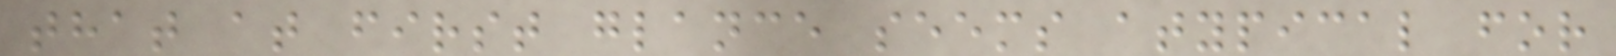that at first glance seems atypical for
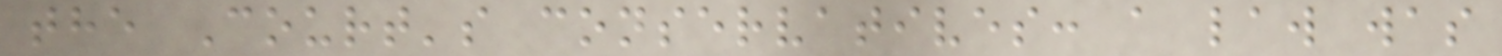the Court's conservatives: a law was
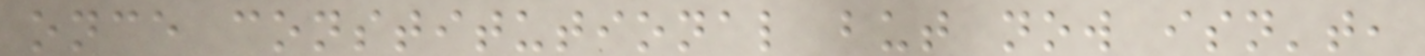once constitutional but now isn't,
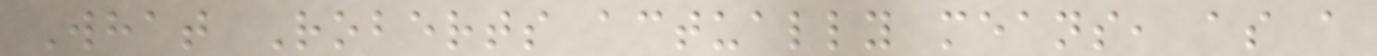What Roberts actually means, as a
